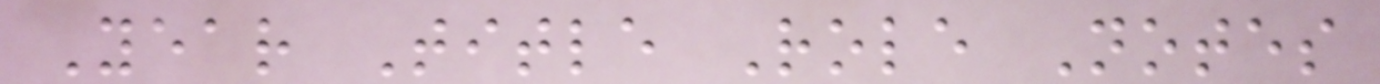Year Title Role Notes
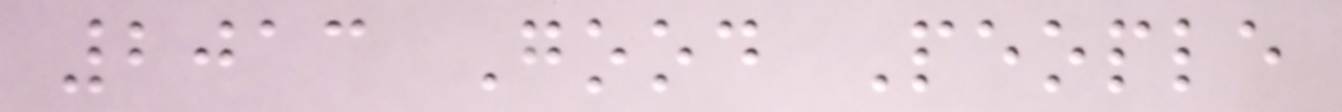2013 Good People
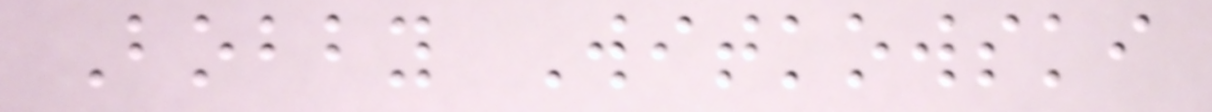Bobby Witkowski
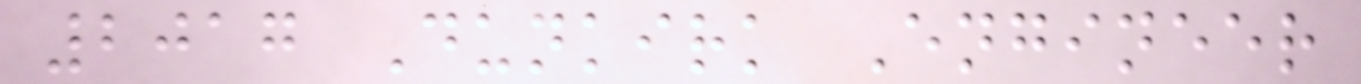2017 Dunkirk Engineer
